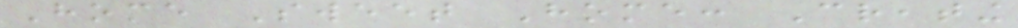Home Sweet Home: Creating
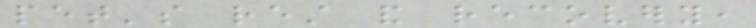pet's rest and recovery,
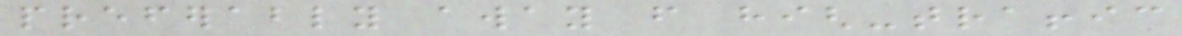preferably away from high-traffic
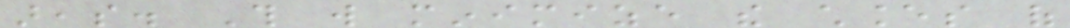areas. This will minimize the chances of
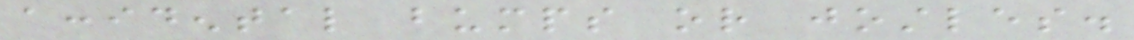accidental bumps or jostles.
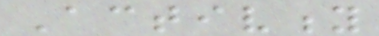Activity
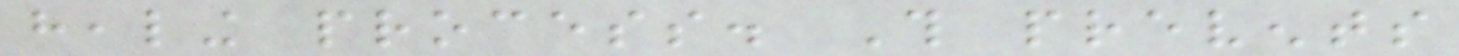healing process. This prevents
